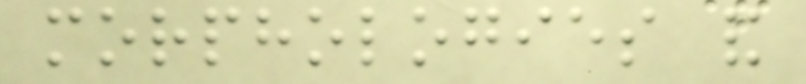morphologies and
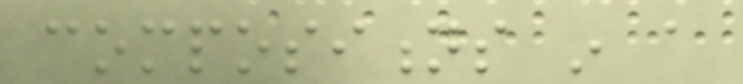compositions in a
